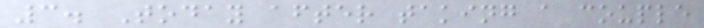3. Today after taking a couple
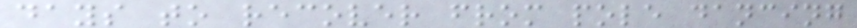days to recover from pole dancing
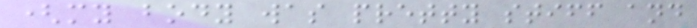(my body was pretty stiff and
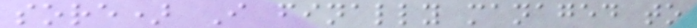sore) I finally managed to
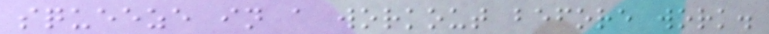squeeze in a workout before work.
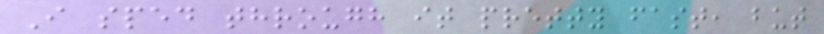I sped through it pretty fast, but
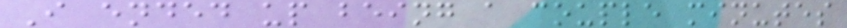I ended up being a couple minutes
